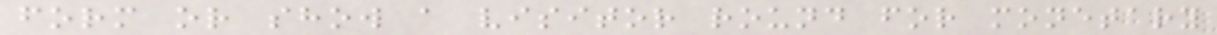form or show a visitor round for monetary
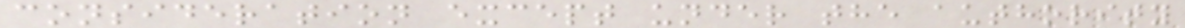consideration except under the authority
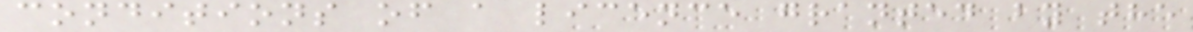conditions of a licence granted by the
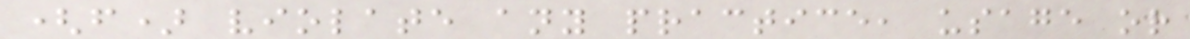(f) violate any practice, usage or
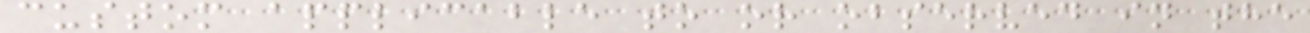custom applicable to or observed in the
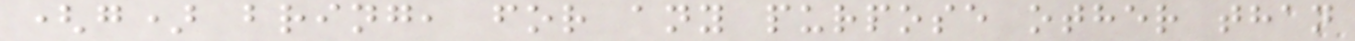(g) bring, for any purpose other than
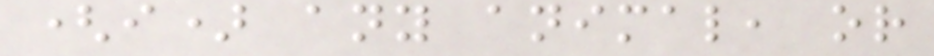(i) any animal, or
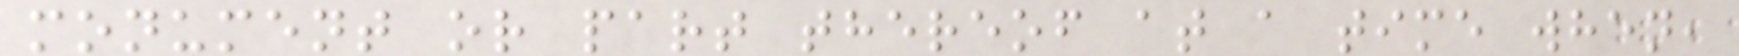monument or part thereof at a time when,
